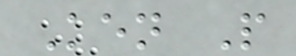Ken P
